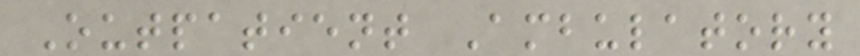Outpatient Ambulatory
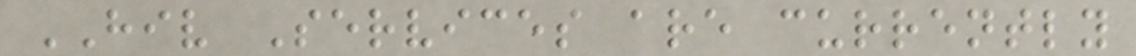HIV Services are currently
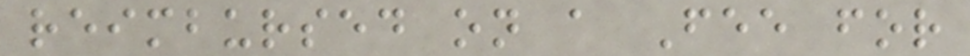reimbursed on a Fee for
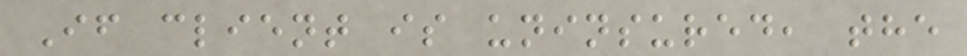If client is uninsured, the
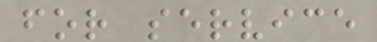for service
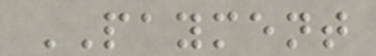PAYMENT
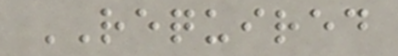REQUIRED
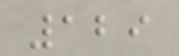129
